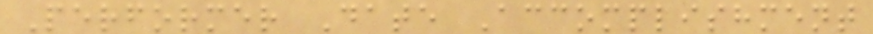Performer Date Accomplishment
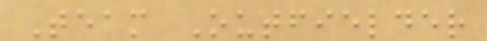Team Outfielder
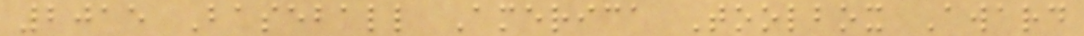2015 Baseball America Toolbox Award
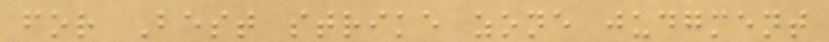for Best strike zone judgment
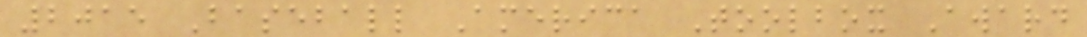2015 Baseball America Toolbox Award
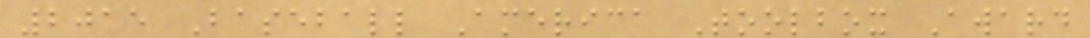2015 Baseball America Toolbox Award
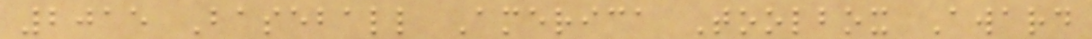2015 Baseball America Toolbox Award
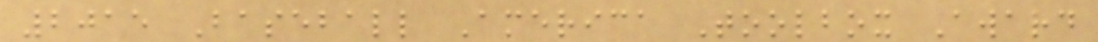2015 Baseball America Toolbox Award
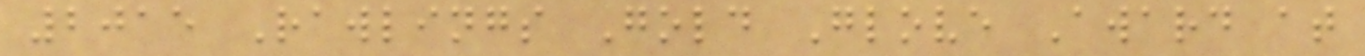2015 Rawlings Gold Glove Award at
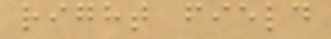right field
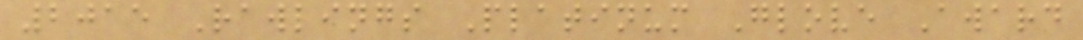2015 Rawlings Platinum Glove Award
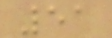51
